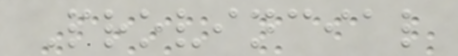Provincial
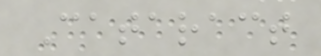Cataract
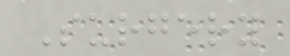Surgery
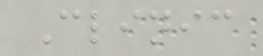Clinic
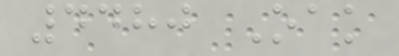4480 Oak
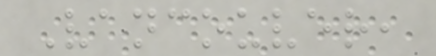Vancouver,
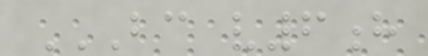BC V6H
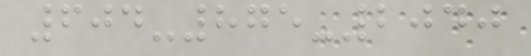604-875-2040
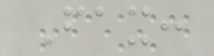Fax:
